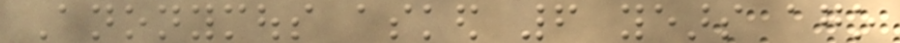Anonymous asked 6 years ago
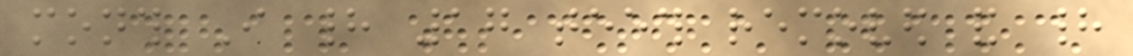month I had 17 teeth removed and had
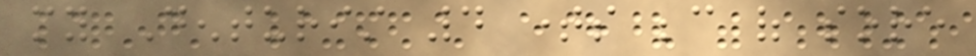my Denturist 4 times because of sore
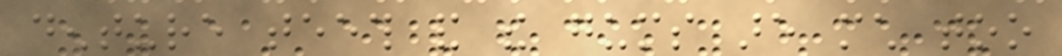denture teeth and the gums are much too
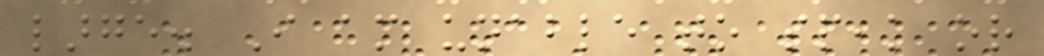large. I am unable to speak or
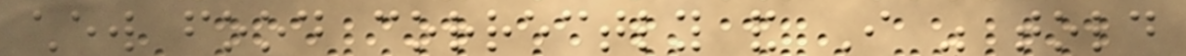chew food correctly and I was told
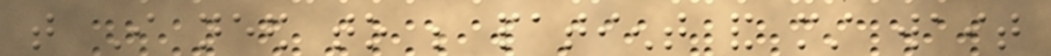that I need to be patient and must wait
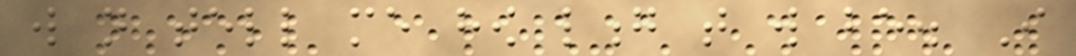will not tell me how long that will be. I
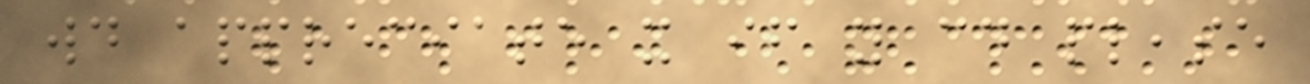would appreciate it if you could please
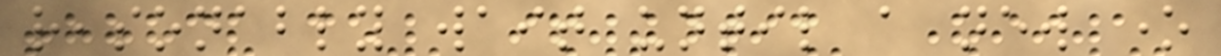reasonably wait until a new one
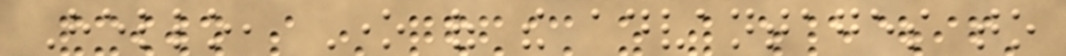Hello, One of the advantages to
